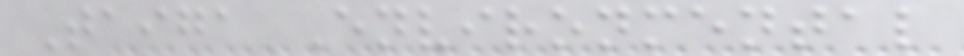Taiga Environmental
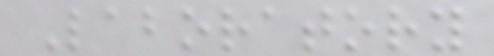Laboratory
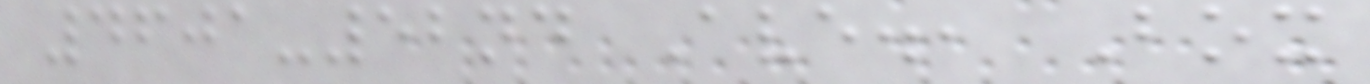4601-52nd Ave., Box
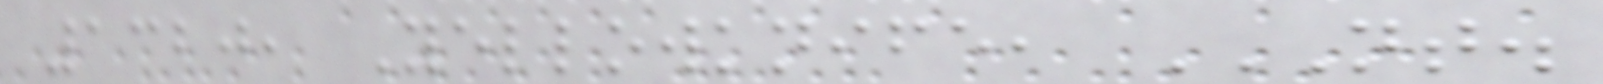1320, Yellowknife, NT.
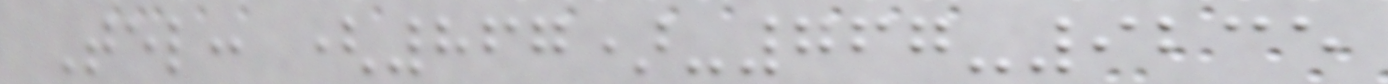Tel: (867)-767-9235
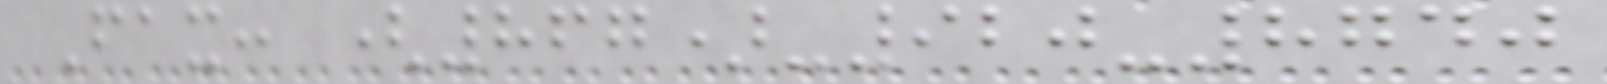Fax: (867)-920-8740
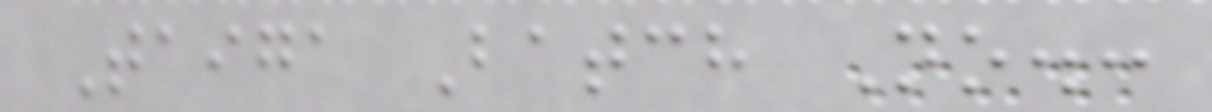Taiga Batch No.:
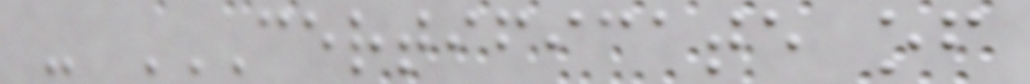- CERTIFICATE OF
